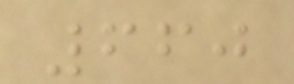660
